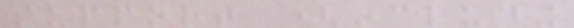support (including
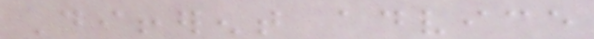Different advice
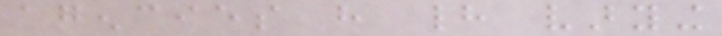agencies have had varying
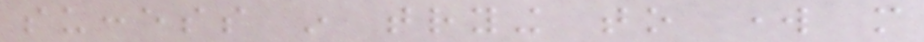success in trying to work more
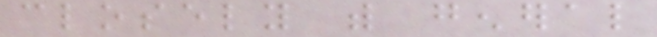closely with general
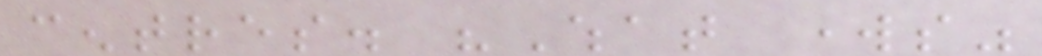centres. "What works"
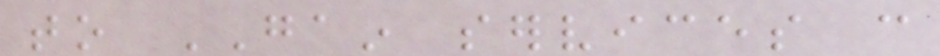to GAIN services can
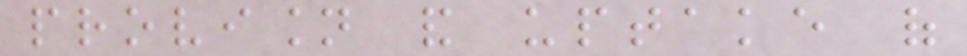provision and uptake of
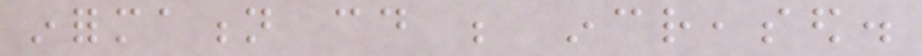information could be increased.
